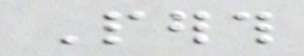Perth
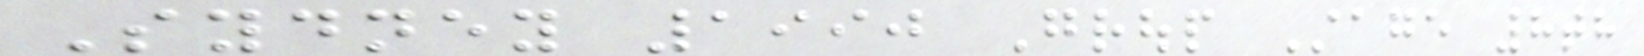Sydney 1990 Group Stage 8th
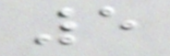5
